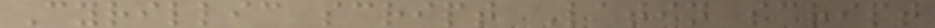Cyrillic script Latin script
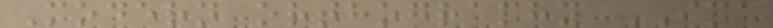Modern orthography IPA
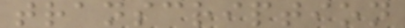transcription
